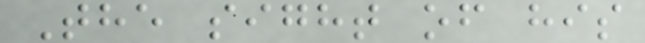The sight of his
